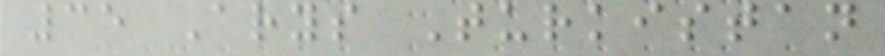35 Arys Turkistan
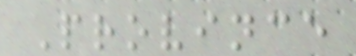Province
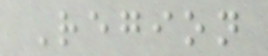Region
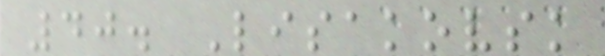40. Lisakovsk
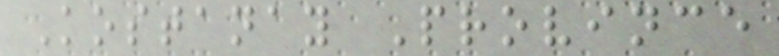Kostanay Province
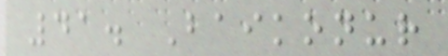41. Baikonur
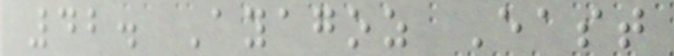42. Ayagoz East
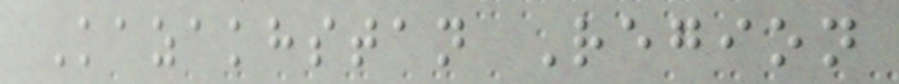Kazakhstan Region
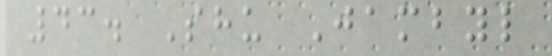43. Shu Jambyl
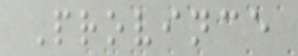Province
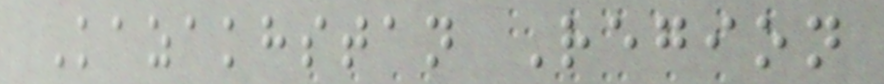Kazakhstan Region
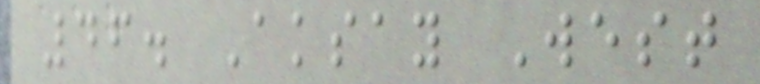46. Aksay West
